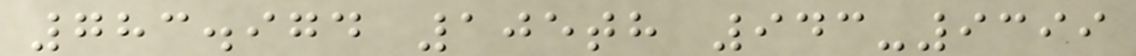783.974 105th 943-9399
